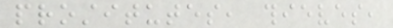prostitutes, thieves,
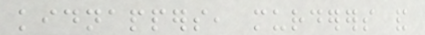kidnappers, murderers and
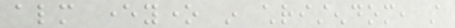almost everyone in christendom, still
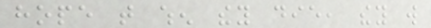hope that when they die, they will
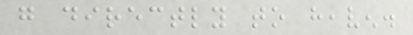go directly to heaven.
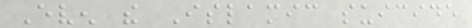Even the Islamic suicide
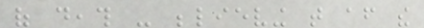of death - believing that after the
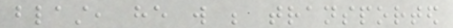blast, he will be transported
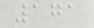171
